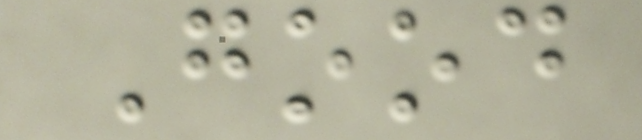Good
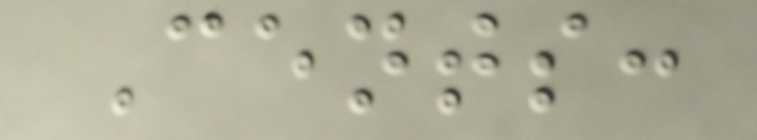Cents:
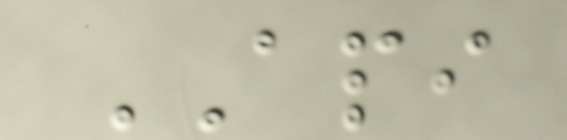API
